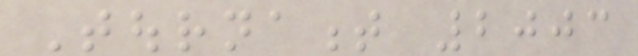Tournament 2003
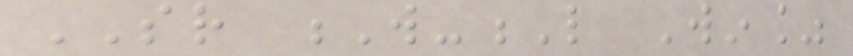SR W-L Win%
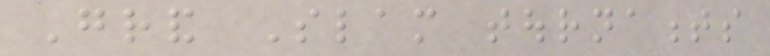Grand Slam tournaments
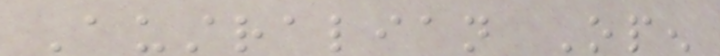Australian Open
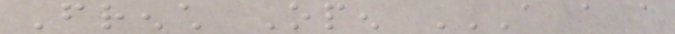French Open A A A
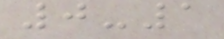0-1
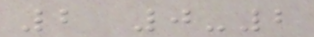2 0-2
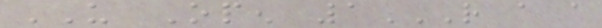US Open 1R A A
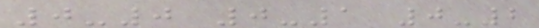0-0 0-1 0-2
